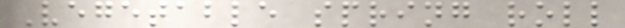Vegetable spring roll
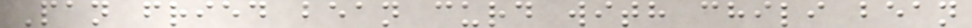Pan fried bean curd with chili bean
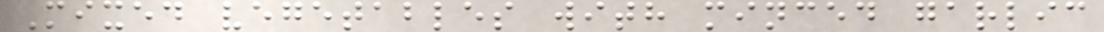Mixed vegetables with minced garlic
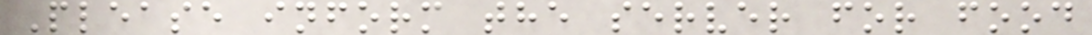Please inform the server for food
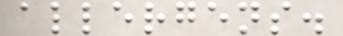allergens.
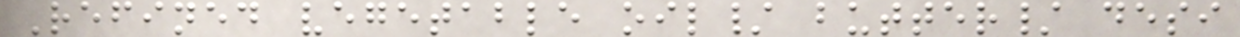Refined vegetable oil/ butter/ desi
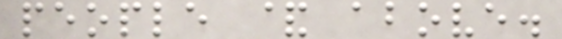people & above.
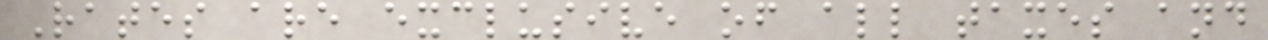Rates are exclusive of all taxes and
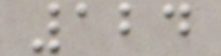124
